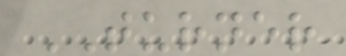TURNER
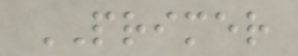PRIMER
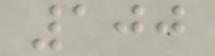100
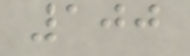100
